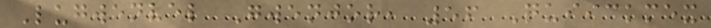Lugwenvel Gwenjor, 56 Quiickmex
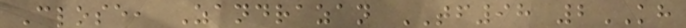Close, Zandrazan TF98 2KH
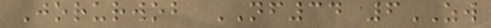Jorurwob NF34 6ZW
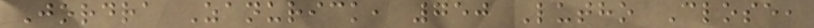Jordra Zanurick, 750 Lutho Close,
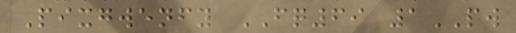Pixgwenfy FQ69 1PW
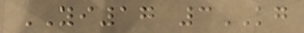YI17 3KG
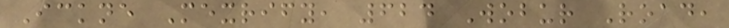Ickne Mexrify, 624 Wobur Road,
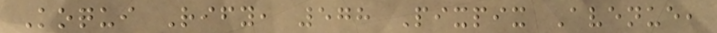Koqui Rify, 578 Pixpix Avenue,
